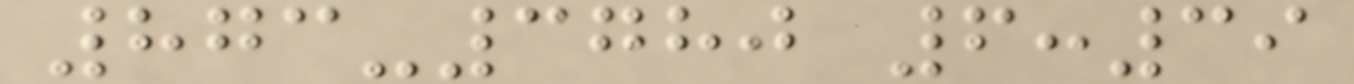873-3780 6:39
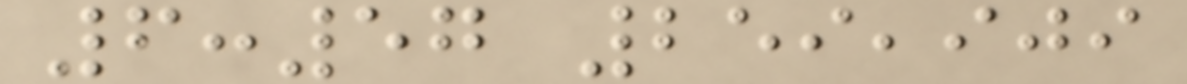6:57 259,909
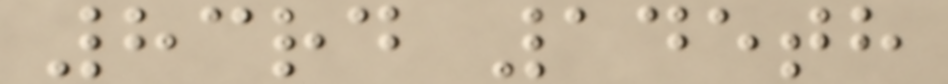83rd 145th
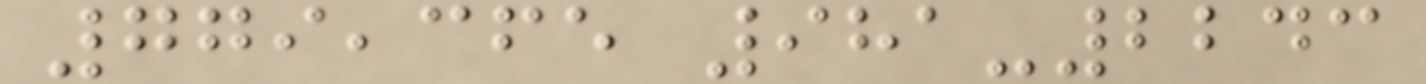779,365 981-2243
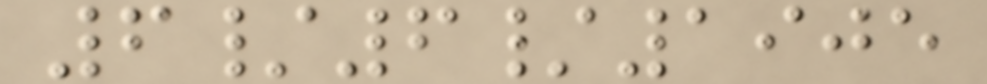6/6/1905
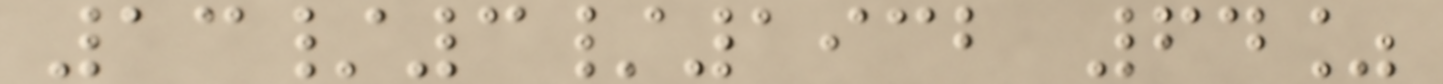13/3/1932 64%
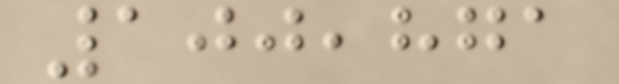100,871
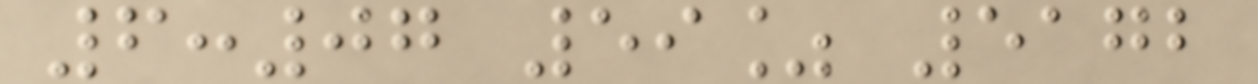6:07 59% 5172
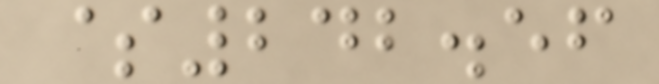$242.56
